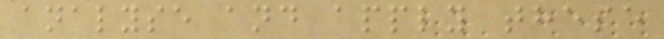analyse and apply these
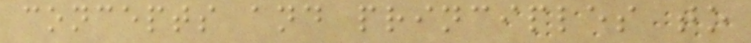concepts and principles to
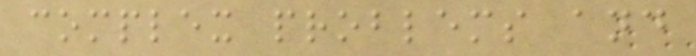complex problems and
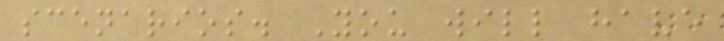scenarios. You will have
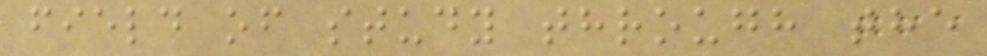field of study through the
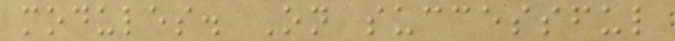modules. On successful
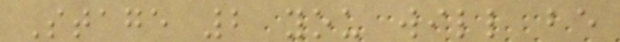Stage 2 you will be
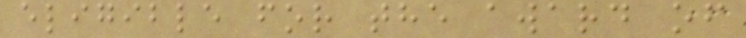eligible for the award of
